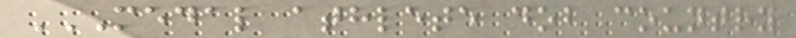MEDAL ATHLETE DOB COUNTRY
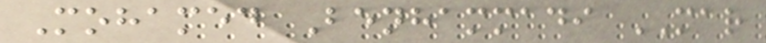Mohamed Benhammadi MAR
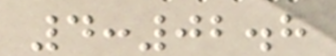4:02.8
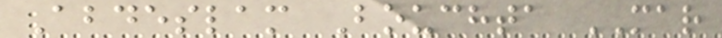Abdeslam Bouchta MAR
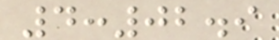4:02.9
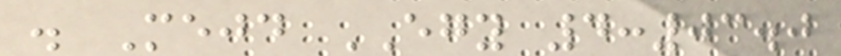. Mejd EGY 4:03.0
